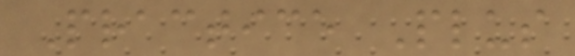Practice Plus
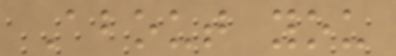About you
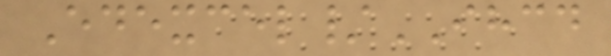Edexcel/IHCD
